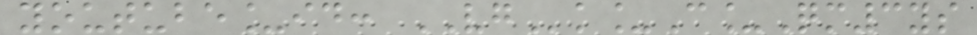youtube_id: VGk_C_Qm3ys
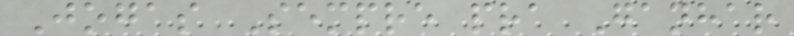Jogas Sempre pra Ganhar
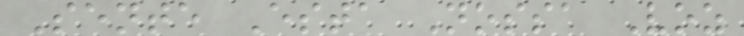Sente Esta Nossa Voz
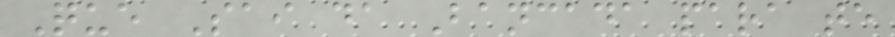Que Sai da Bancada para te
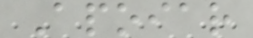Apoiar
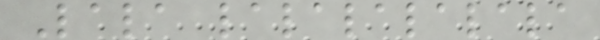Lala lalalalalala
